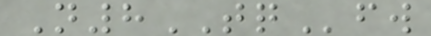N8TQfw
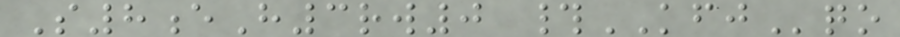S8eH3rw0 #KFJqo
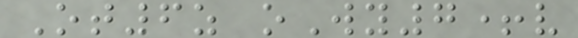Ot6z oWy7+v
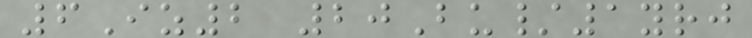6Iz2 20Bu/1yrj
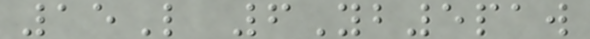15L 6Yb5paw
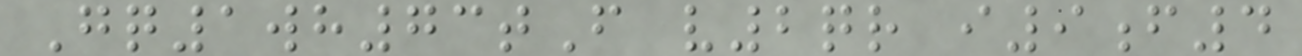Gq1wh73tF v2qr i9f4
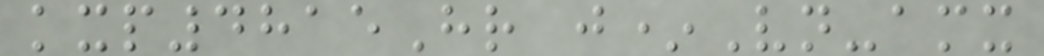kxp4815Hr j*Vn-amx
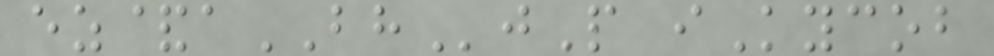ez&aBHjP iKycob
